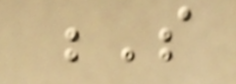S
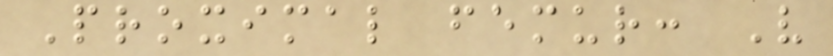Proximal femur: Very
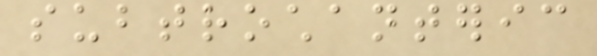subtrochanteric
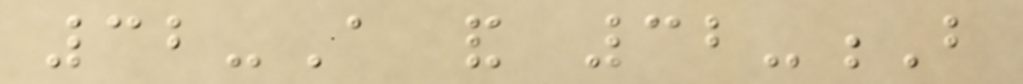32-A and 32-B
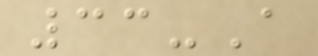33-A
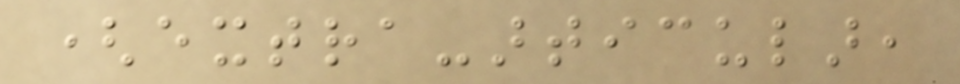(extra-articular,
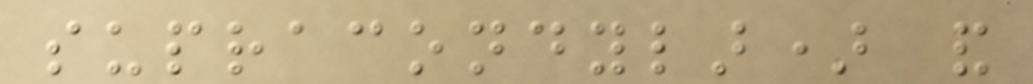supracondylar) and
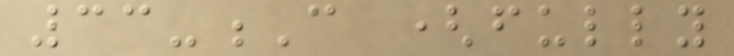33-C (fully
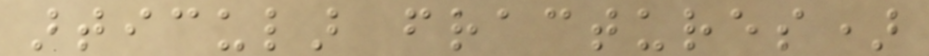articular fractures)
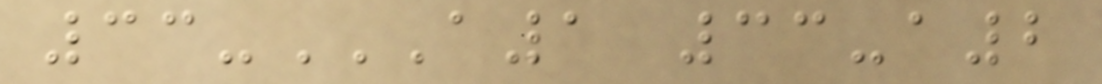33-A1 33-A2
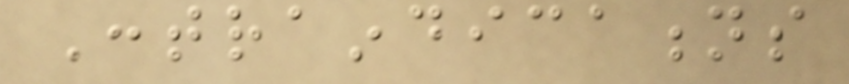Contraindications
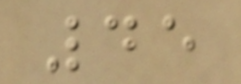45
